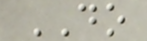DO
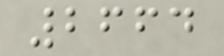2664
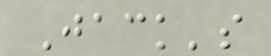Jack's
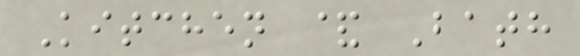Kitchen & Bath
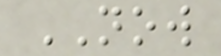NOW
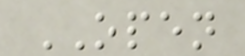OPEN
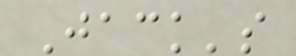Jack's
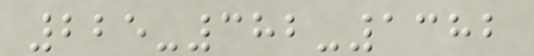225-382-1382
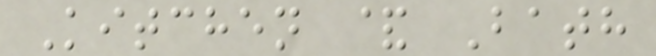Kitchen & Bath
